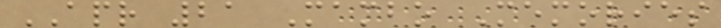APR 21 Mambo Memories
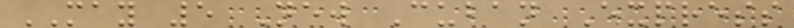MAY 5 New Cuban Express
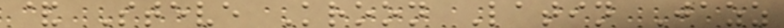& Steve Kroon Latin Jazz
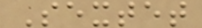Sextet
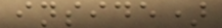inside)
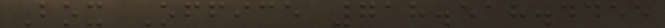Box Office 718.518.4455
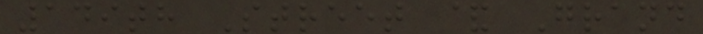149th Street & Grand
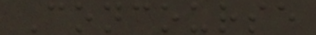Concourse
